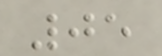05
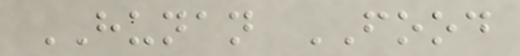HUNAN FOOD
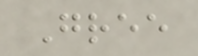Gree
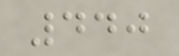440
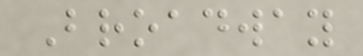Broadway
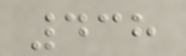438
